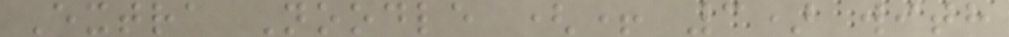Extra Noodle (+ 3) with
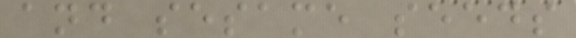and sesame seeds
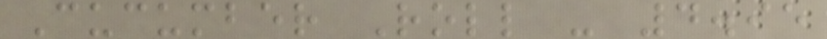Cucumber Roll - 4.95
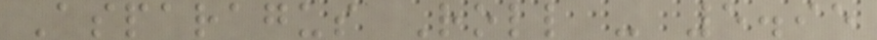Asparagus Roll - 5.95
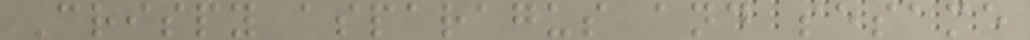Crispy asparagus and sesame
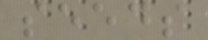seeds
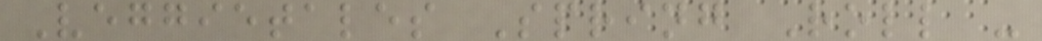Veggietales Spring Roll -
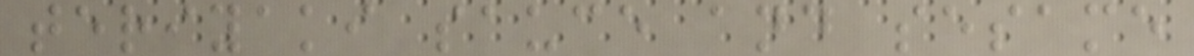teriyaki sauce and sesame
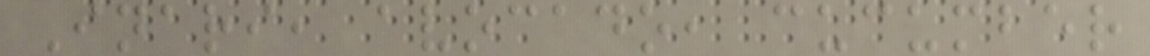Inari, avocado, cucumber
